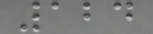124
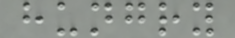hungry
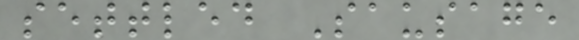settled Sausage
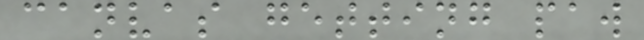canvas getting paw
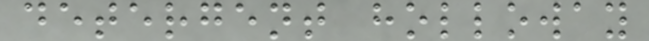detergent holloway
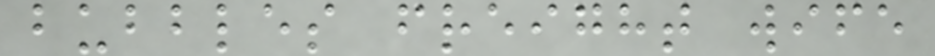bubbles freight wife
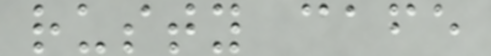rusty cafe
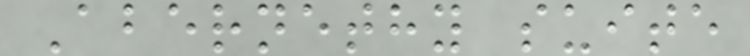Abernethy suite
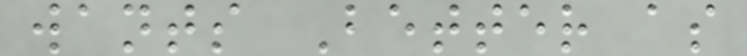wants Better as
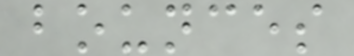bounces
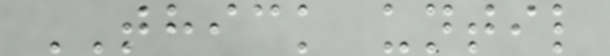THICK until
